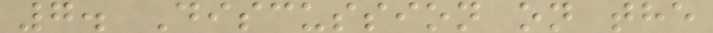7. Discussion on the
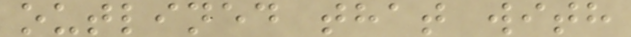outlined that with
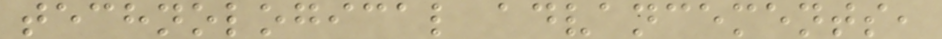technological advancements,
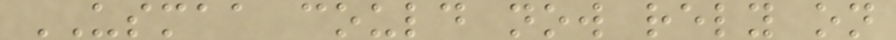USMAA could now rely on
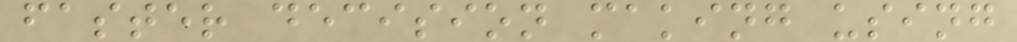faster decision making using
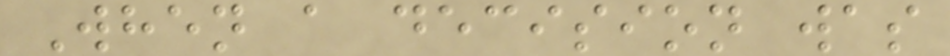When a decision was
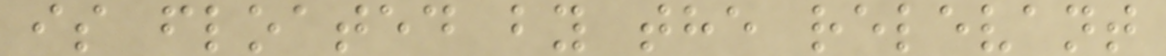is floated by the relevant
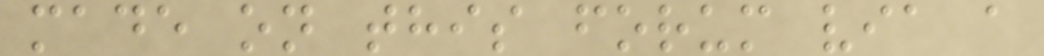made on this forum via a
